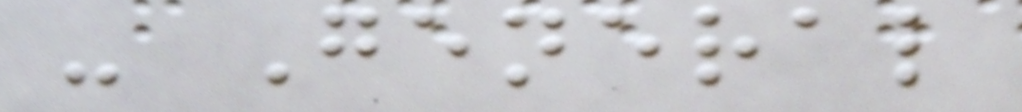- General
